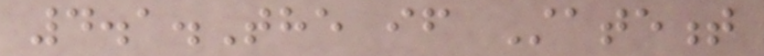4.1.The if Statement
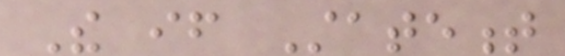The if Statement
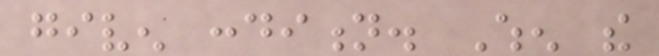given condition. When the
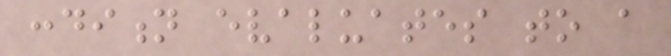condition evaluates to a
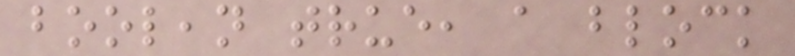boolean true, a block
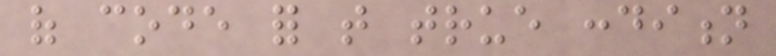of code for that true condition
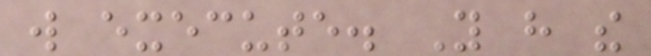will execute. You have the
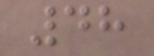48
